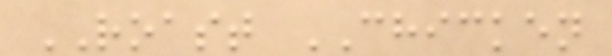ROAST CHICKEN
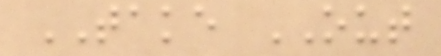TAKE OUT
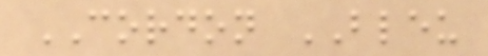CORDON BLEU
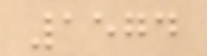1574
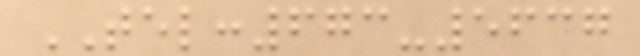TEL:673-5637
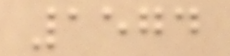1574
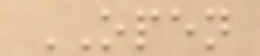OPEN
